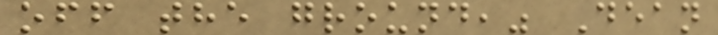off the ground," Dean
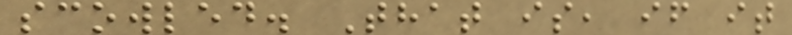scowled. That is, if it
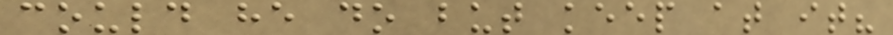could he do but keep at it?
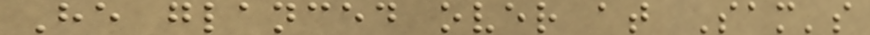He glanced over at Sam's
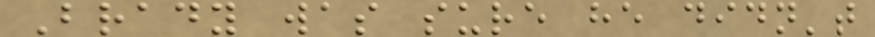Brady was sure he didn't
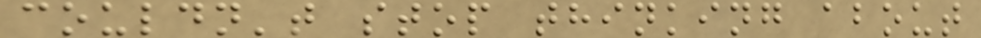couldn't stop thinking about
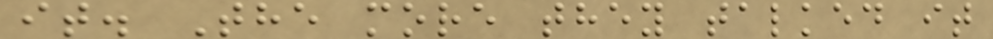it. The more they talked it
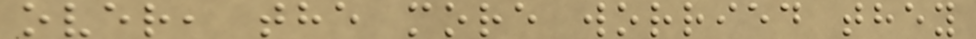over, the more worried they
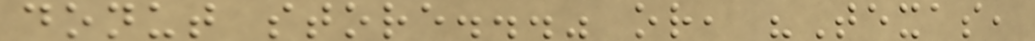donut store..." or, "Texas,
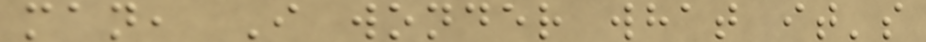man, I wonder what it's
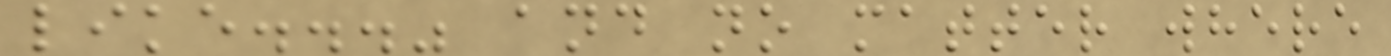like..." and no matter where
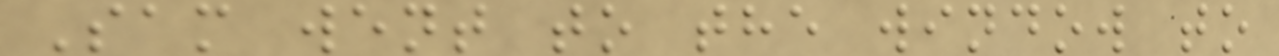Sam went to the window to
